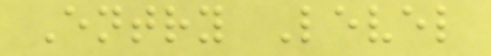Entry Level
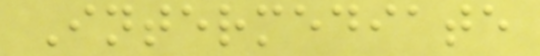Intermediate
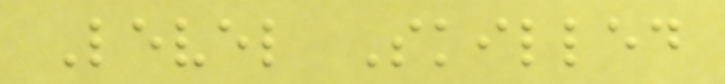Level Skilled
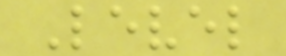Level
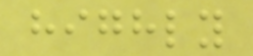highly
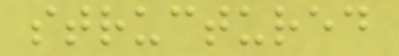structured
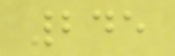245
